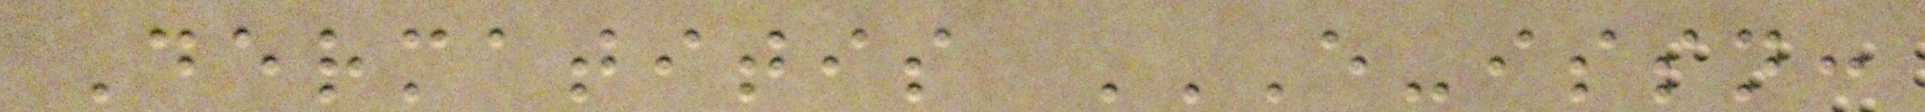Dermatitis E-ISSN:
